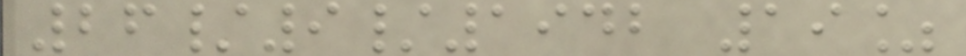26/9/1942 19%
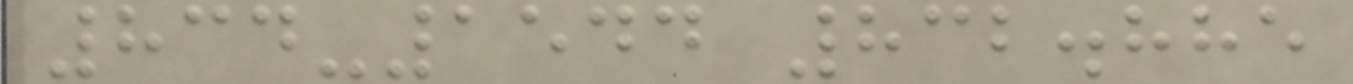834-1544 832.885
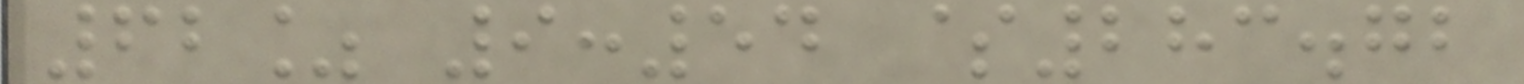62% 9:54 $283.72
